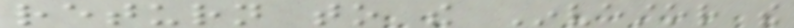return to the Investor the
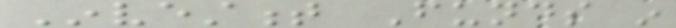Investment Funds in
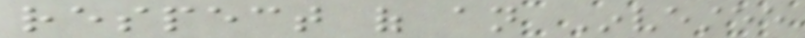respect of an Investee
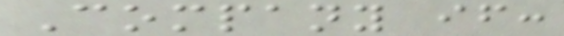Company if:
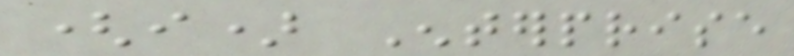(i) Enterprise
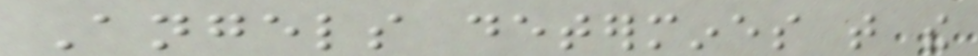Angels determines that the
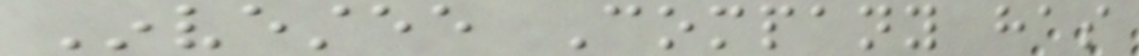Investee Company has
